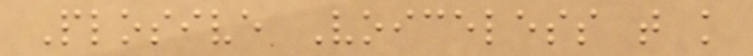Plosive Voiceless t k
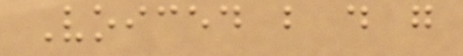Voiced b d g
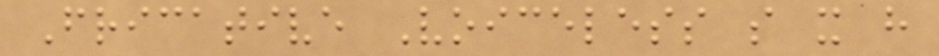Fricative Voiceless s x h
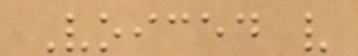Voiced v
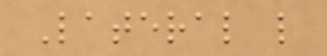Lateral l
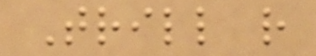Trill r
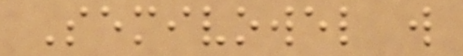Semivowel w
